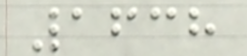1638
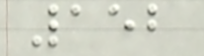152
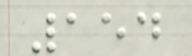154
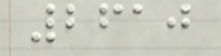2610
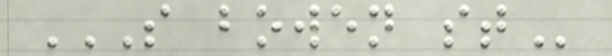S BOWEN ST
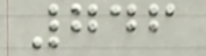746
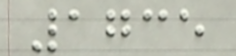1735
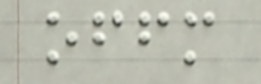offm
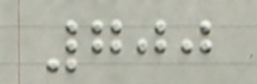700
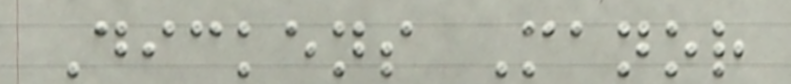Dickens Manor
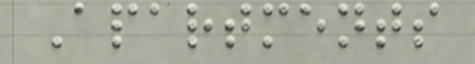Apartments
